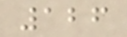126
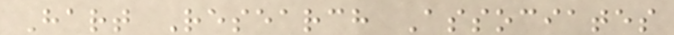Hart Research Associates
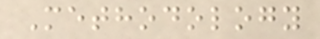Methodology
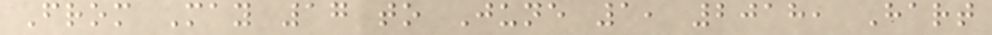From May 17 to June 1, 2018, Hart
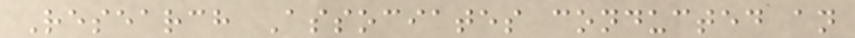Research Associates conducted an
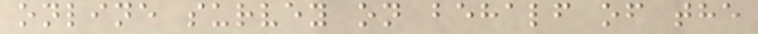online survey on behalf of the
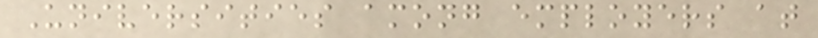Universities among employers at
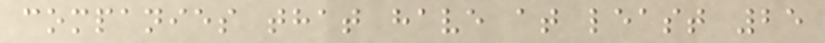companies that have at least 25
